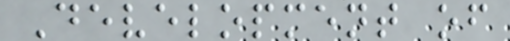Development of
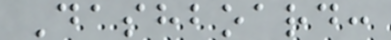Dashboard:
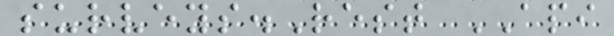surveys.Rest API
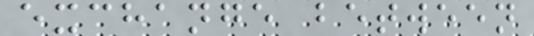exchange between
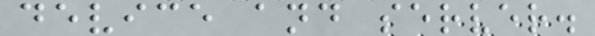device and server.
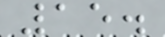15.
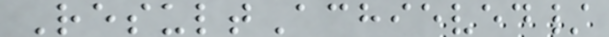ResultAchieved/
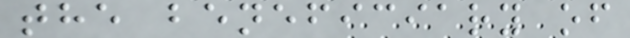the beneficiary of
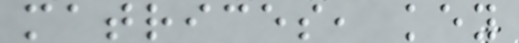matrices, key
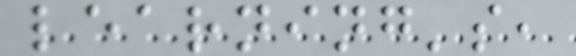learning's,
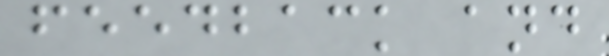feedback and
